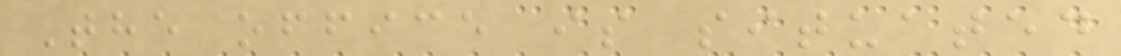The office is situated
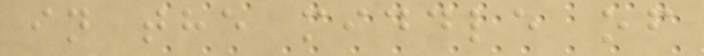in the middle of
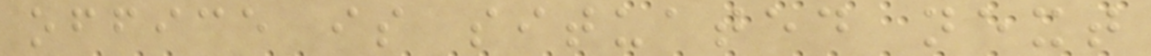office is situated next
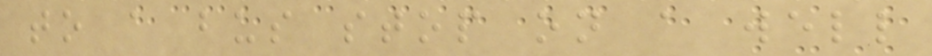to a bus stop on a well
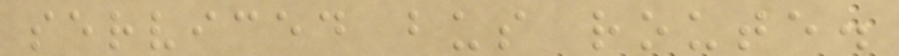serviced bus route.
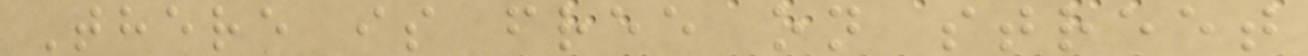There is free on street
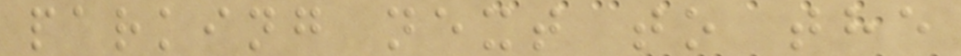parking next to the
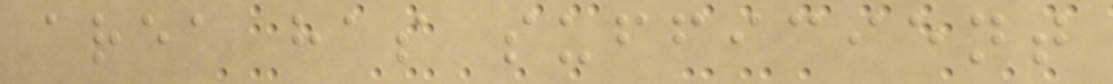area has sufficient
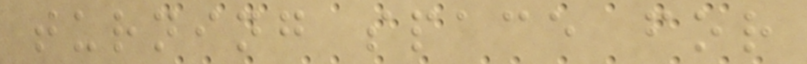turning space for
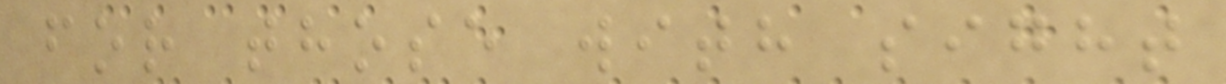for those with sight
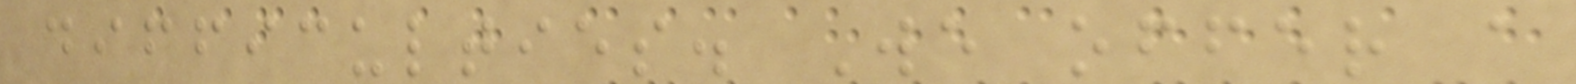difficulties. We offer a
